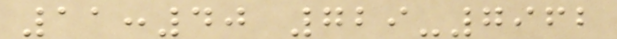11:40 729-7962
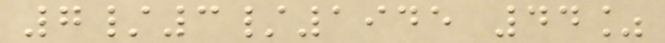7/3/1945 44%
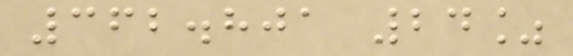362.801 24%
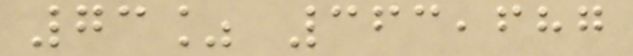73% 363,687
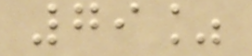79%
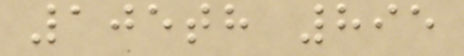105th 895
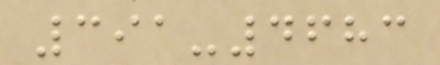391-4683
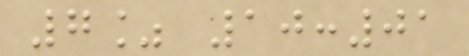7% 10:01
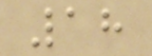18
